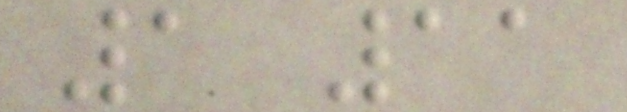1 11
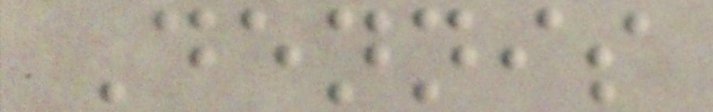Dennis
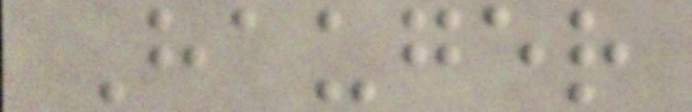Hauger
